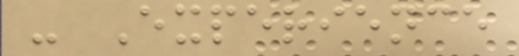- Experience
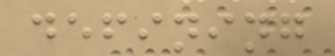defining
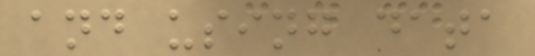and using data
